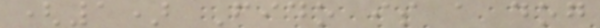(1) Fido is a dog
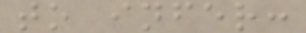to infer:
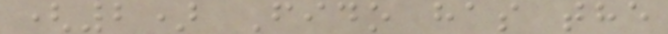(2) Fido has the
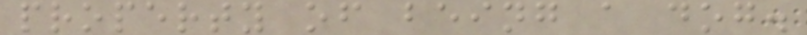property of being a dog.
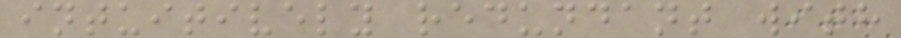intuitively redundant with
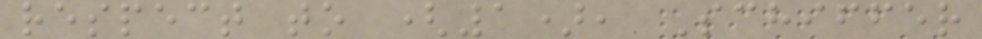respect to (1), Schiffer
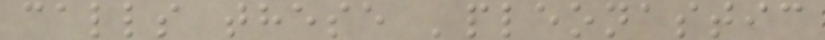calls these 'pleonastic
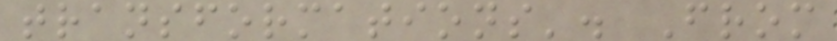transformations'. From
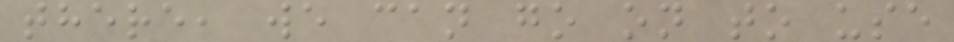there, we can go on to use
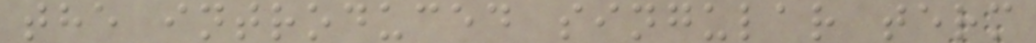the introduced singular term
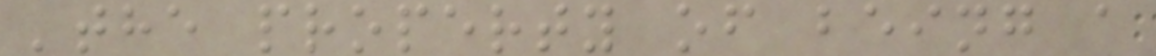'the property of being a
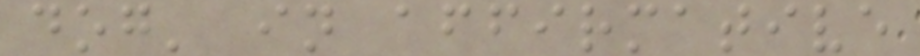dog' in affirmative
